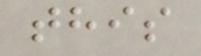this
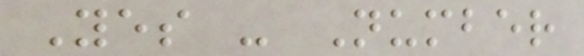Yes - Number
